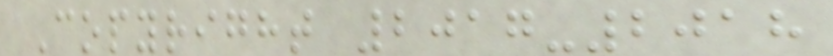Copyright 2017-2018
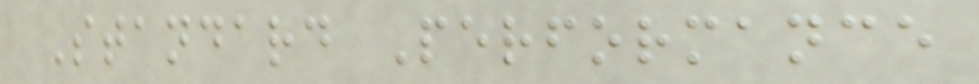Standard Performance
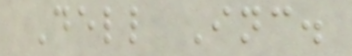Dell Inc.
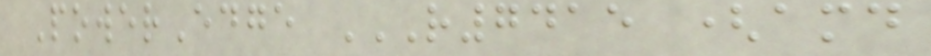PowerEdge R7415 (AMD
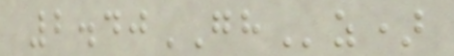2.40GHz)
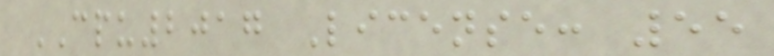CPU2017 License: 55
